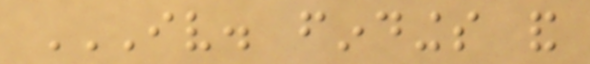IV. FINDINGS AND
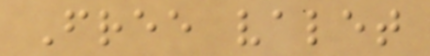Free valet
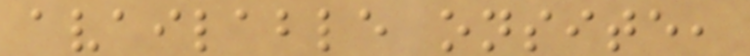available onsite,
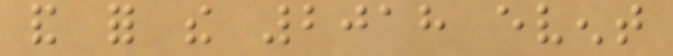and for the 2018 event
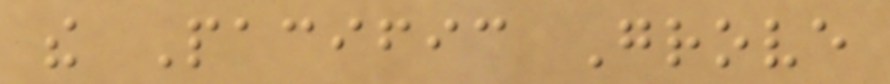the Pacific Grove
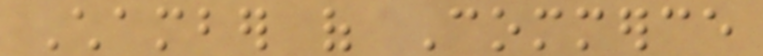Chamber of Commerce
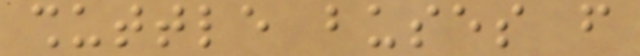shuttle buses from
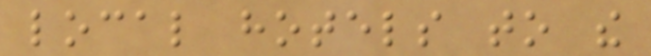local hotels to the
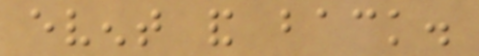event and back.
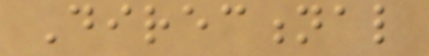Directional
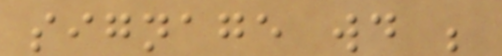signage would be
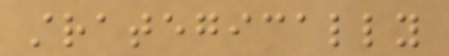strategically
